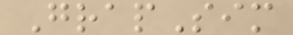GrapSim
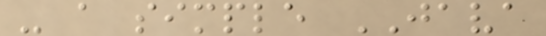- a simple JAVA
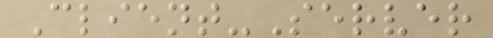Client-Server
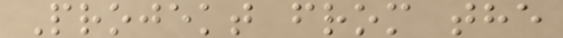Projekt from the
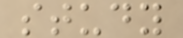study
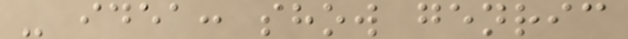- idea: show genric
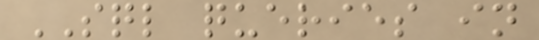SQL queries in
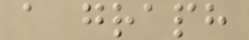a graph
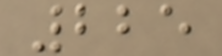225
